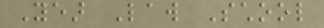Year Law School
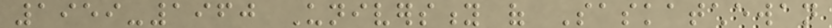1959-1960 University of Saskatchewan
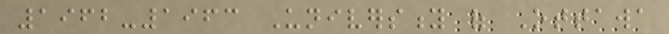1962-1963 University of Ottawa
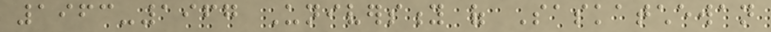1963-1967 University of Saskatchewan
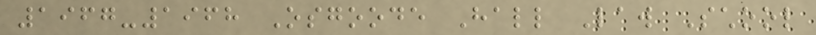1967-1968 Osgoode Hall Law School
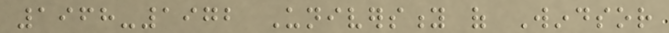1968-1972 University of Windsor
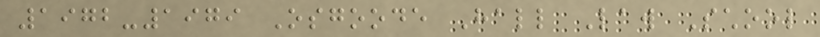1972-1979 Osgoode Hall Law School
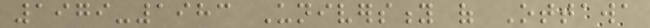1979-1983 University of Ottawa
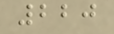220
